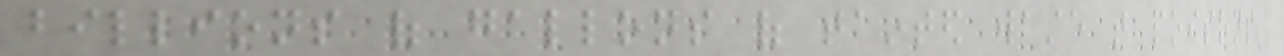billions of gallons of tainted waste that poisons
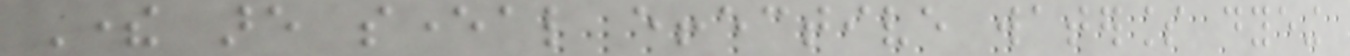There are several effective waterless dyeing
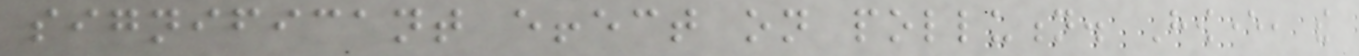significant effect on pollution. However, the
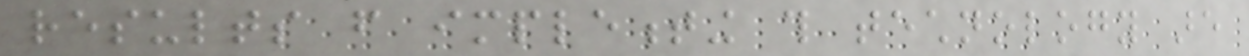results from implementing this technology are
